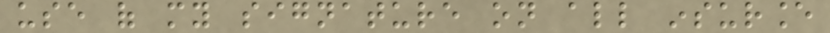use of my signature on all insurance
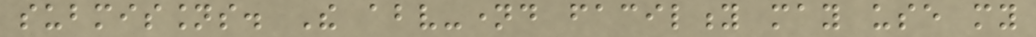submissions. The above-named facility may use my
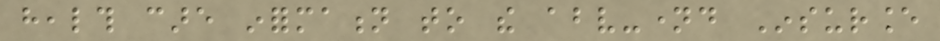health care information to the above-named Insurance
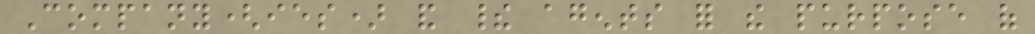Company(ies) and their agents for the purpose of
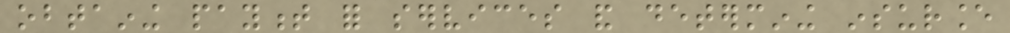obtaining payment for services and determining insurance
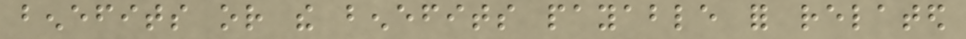benefits or the benefits payable for related
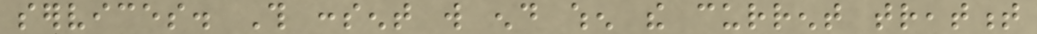services. This consent will end when the current treatment
